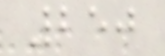250
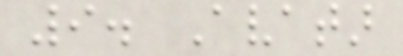9. Avatar
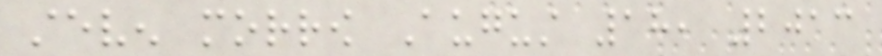steven morrow August 18, 2013
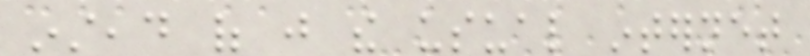instead of just the usual internet
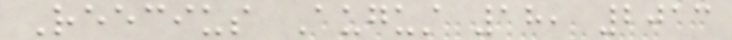Reecius August 18, 2013
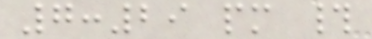7:29 pm #
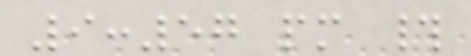9:57 pm #
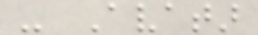- Avatar
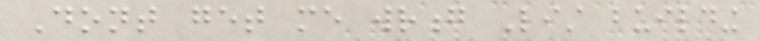Dont get me wrong List building
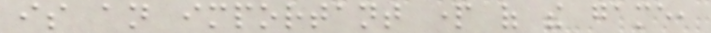is an important part of the game,
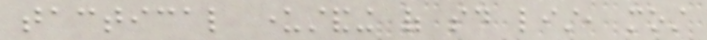tactical understanding of said list, most
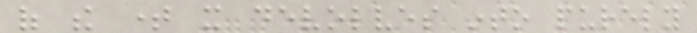of the time it devolves into purely
